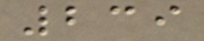239
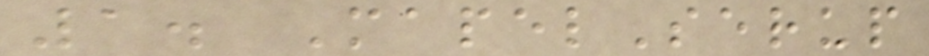1. MapelSerup
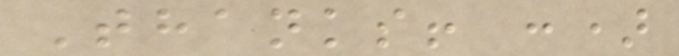Thanks! :)
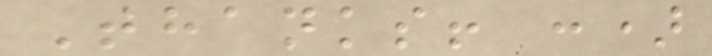Thanks! :)
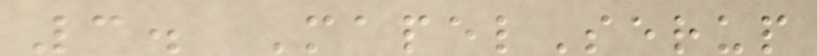3. MapelSerup
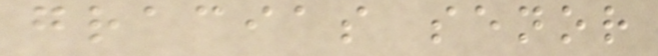gracias senor
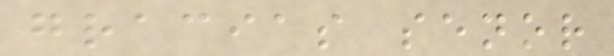gracias senor
